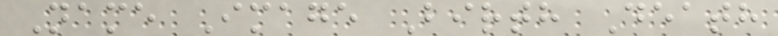Name Image Birth Death
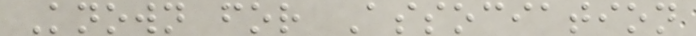Known for Association
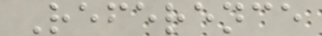Reference
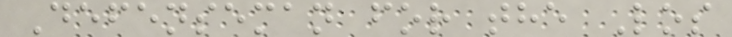Defenseman for the Los
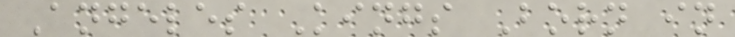Angeles Kings Born in
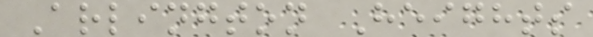Arlington Heights
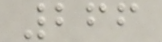266
